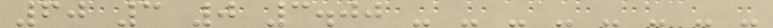60 3 0 3.00 - - - - - - - -
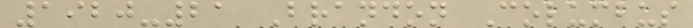1920-21 Brandon Columbus
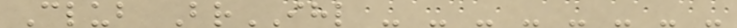Club BrIHL - - - - - - - -
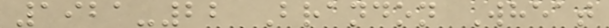1921-22 Brandon Wheat
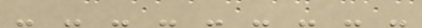- - - - - - - - -
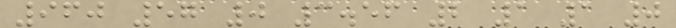960 57 0 3.56 2 1 1 0
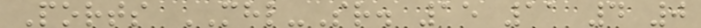Ports MHL-Sr. 15 11 4 0
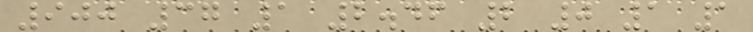900 37 1 2.46 2 0 1 1
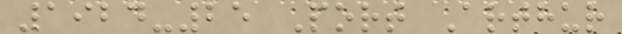1924-25 Port Arthur
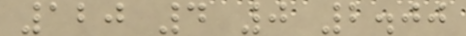120 4 0 2.00
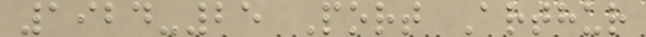1924-25 Port Arthur
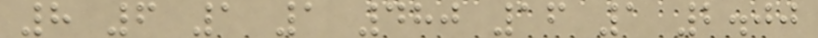8 6 1 1 480 16 1 2.00
